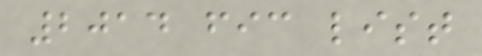2014 fic list
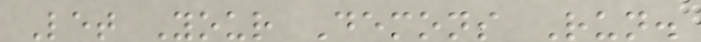Let Your Demons Run.
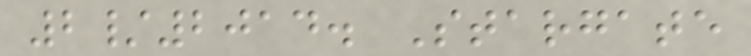2/2014. Stargate
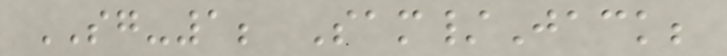SG-1; Sam/Jack;
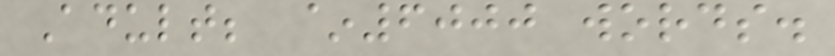Adult; ~6000 words.
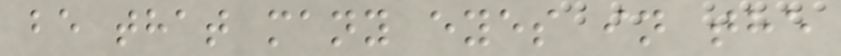be that many eyes in the
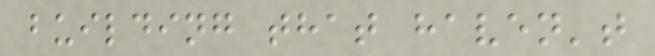building that haven't
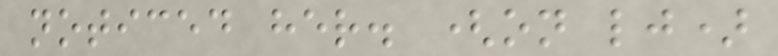noticed her. (on lj)
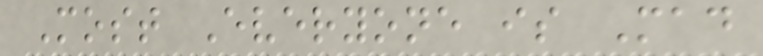Most Everyone is Mad
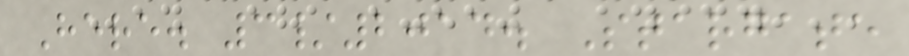Here. 3/2014. Stargate
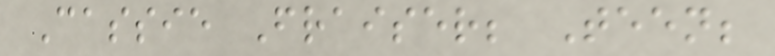Cassie Fraiser; Teen;
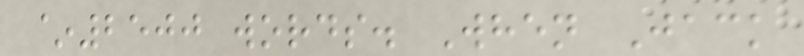~2500 words. When Jack
